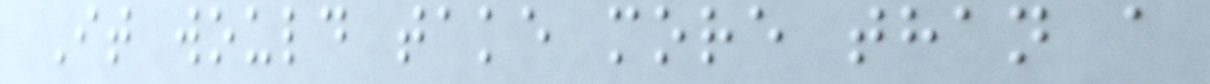It would take more than a
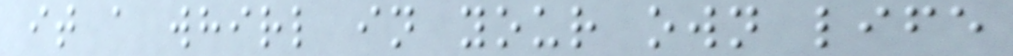it a whirl in your own life
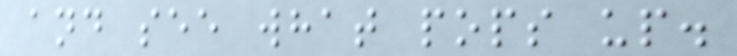and see what pops up.
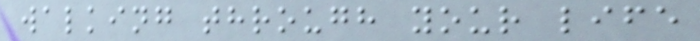walking through your life
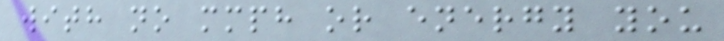with no mmph or energy you
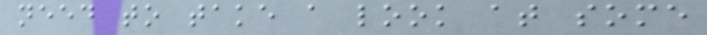need to take a look at some
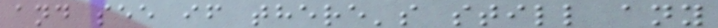and see if there's still any
